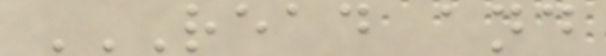READ AND
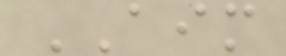AIM
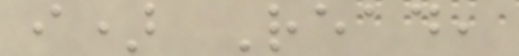i) Read,
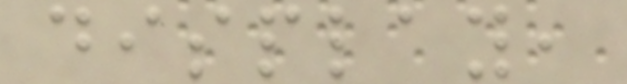display,
